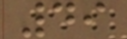49
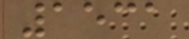1531
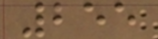255
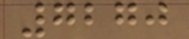7270
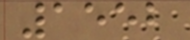1552
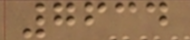7634
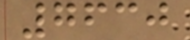7630
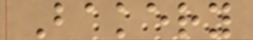Bakery
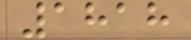1818
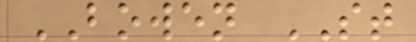BOWEN ST
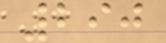290
